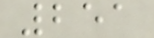251
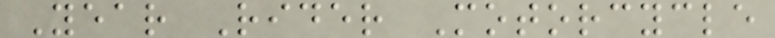Year Rider Motorcycle
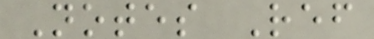Notes Ref
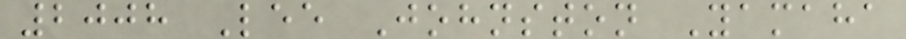2008 Lee Johnston Yamaha
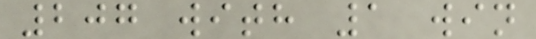207 with 1 win
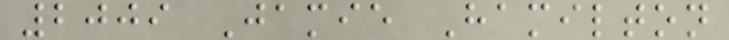2009 Jamie Hamilton
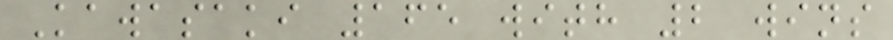Kawasaki 165 with 2 wins
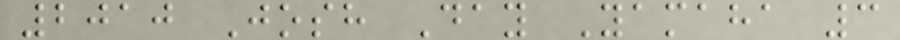2010 Josh Day Yamaha 3
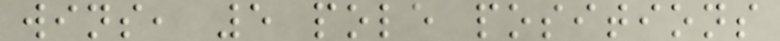wins, 5 pole positions
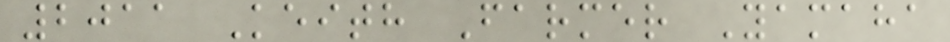2011 Keith Farmer Yamaha
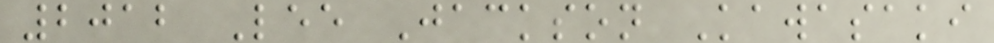2012 Lee Jackson Kawasaki
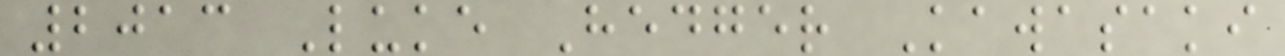2013 Luke Hedger Kawasaki
